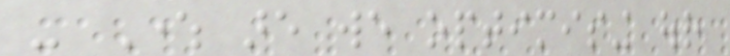- Where are we optimising our
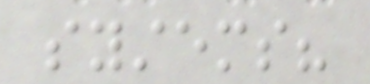systems?
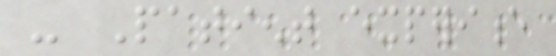- Patient experience
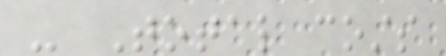- Total costs
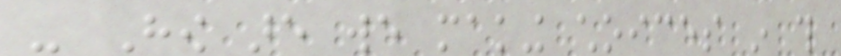- How are we making choices in this
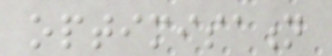optimisation
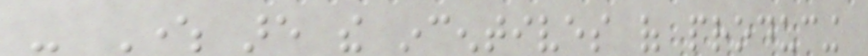- Where are the incentives of producing
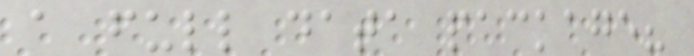a full data package?
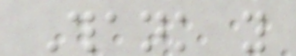Thank you
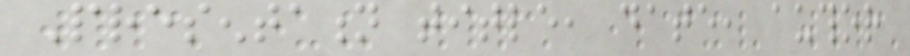Presentation title, date, author
